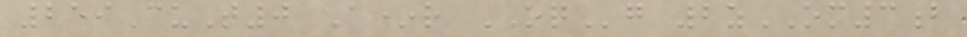259CuT0 A*r OQg 2zOM3b
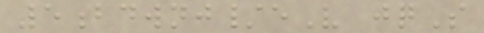5bdwnj/eV jqS
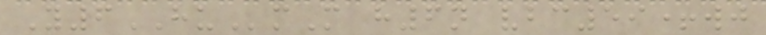Y6HUmM h6n vbc59+wj
